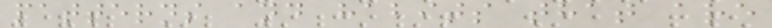patterns and habits that are
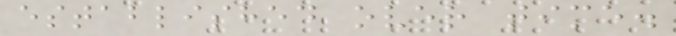established over time.
